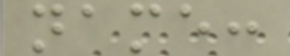name:
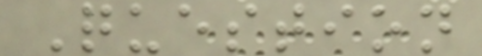Question
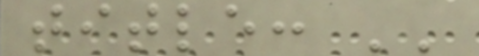title: ''
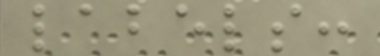labels:
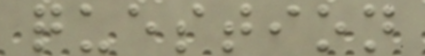question
